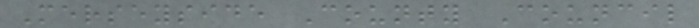Merseyside County Council
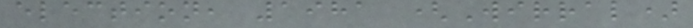election, 1981 (Wirral)
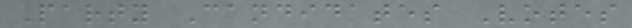Party Candidates Votes
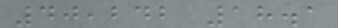40,242 18.1
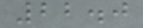22.0
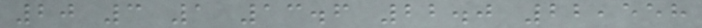20 3 1 13.6 22.0 22,558
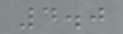4.0
